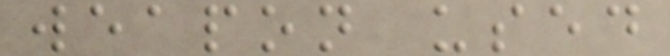weapon used
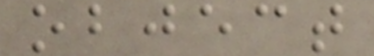object
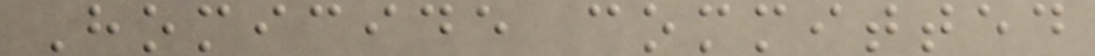Homicide committed
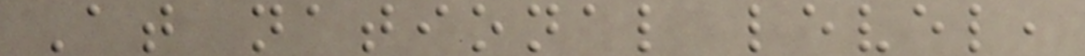At national level,
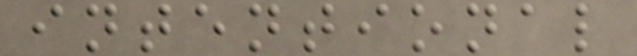intentional
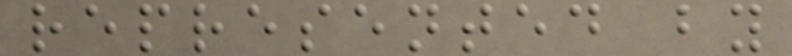represented by
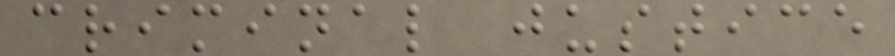criminal justice
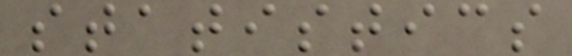statistics
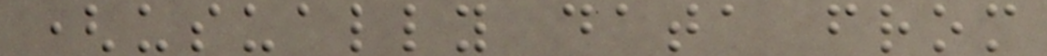(usually data from
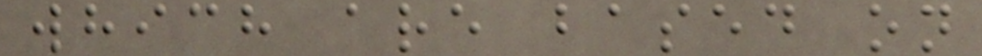which are based on
